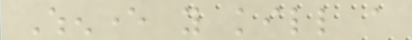Whenever you kill a
